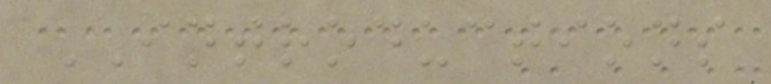INTRODUCTIONS
